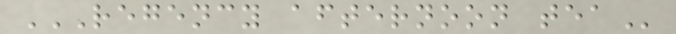REGENCY AFTERNOON TEA
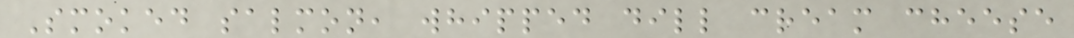Smoked salmon, whipped dill cream cheese
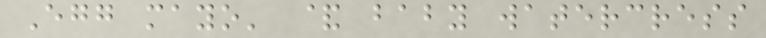Egg mayo' & baby watercress
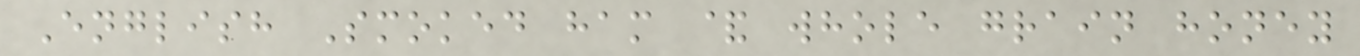English Smoked ham & whole grain honey
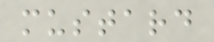mustard
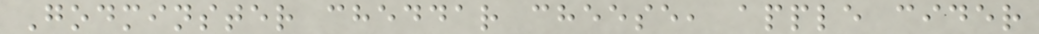Godminster cheddar cheese, apple cider
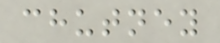chutney
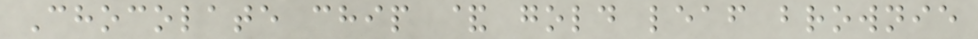Chocolate chip & gold leaf brownie
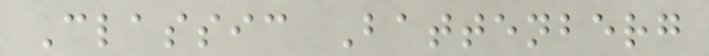Classic Battenberg
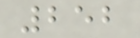252
